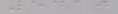5410
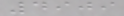4909
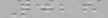428
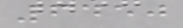6450
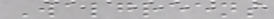Walgreens
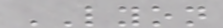LYON
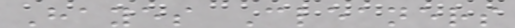Hayes Cleaners
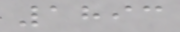1893
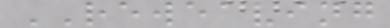REWEAVING
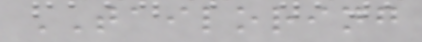TAILORING
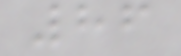86
